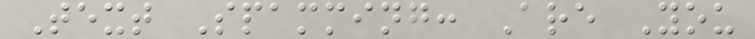Text Spamming: Are You
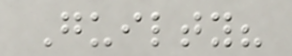Guilty?
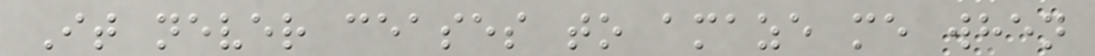It never ceases to amaze me when
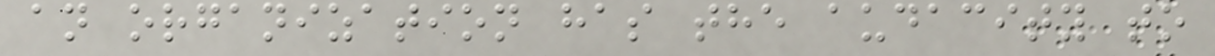an organization has the audacity to
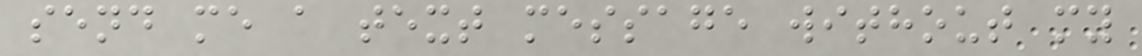send me a text message without my
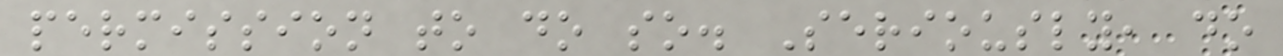permission to do so. Seriously, do
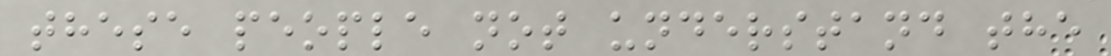these people not understand the
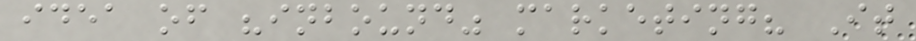idea of "inbound" marketing? It
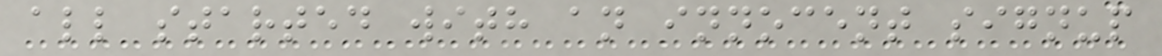all started with an innocent signup
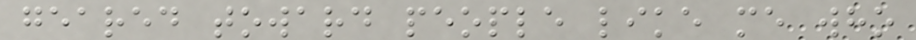geared toward people like me who
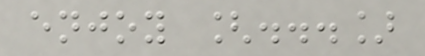enjoy [...]
